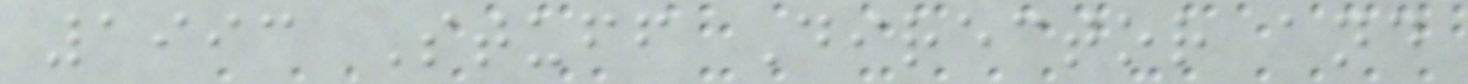1993 Stuff Director and
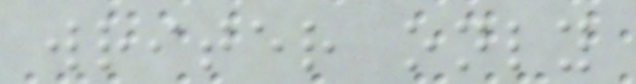writer only
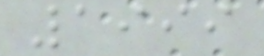1999
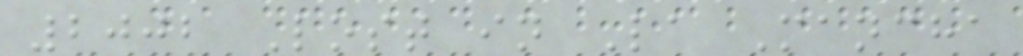2002 Lost in La Mancha
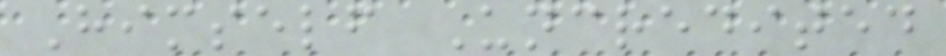Himself Uncredited
